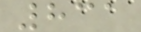831
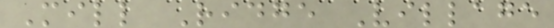Mill Ridge Village
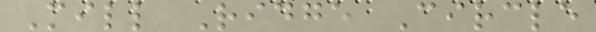Mill Ridge Circle
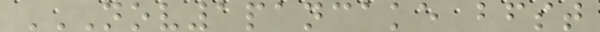NOV1PANCAKE BFST
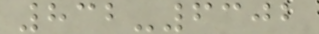832-6302
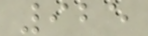925
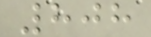808
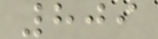809
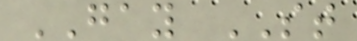GAY ST
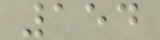154
